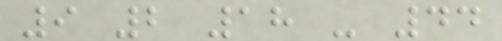9 2 18 - 44
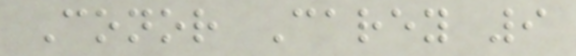Conor Carey 9
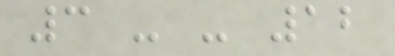3 - - 12
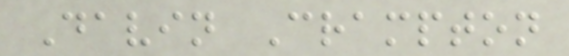Davin Crampton
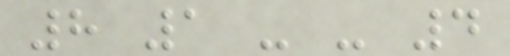8 1 - - 4
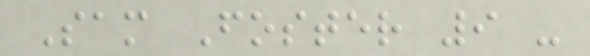Sam Foster 9 -
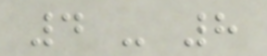4 - 8
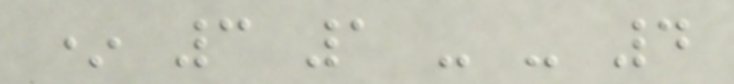* 3 1 - - 4
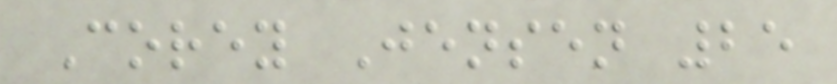Corey Jensen 25
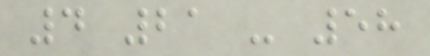4 21 - 58
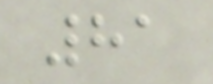81
